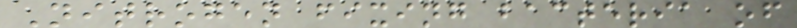Nitrogen fixing bacteria of
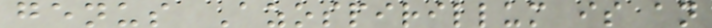genus Azospirillum is an
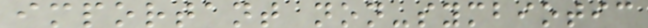important non-symbiotic
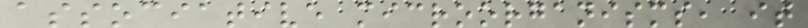associative microorganisms, it
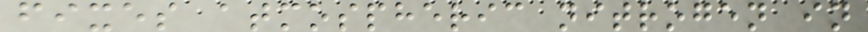fixes atmospheric nitrogen in
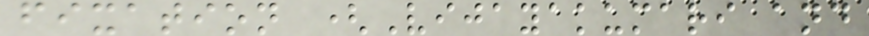fixation (Vijayakumari and
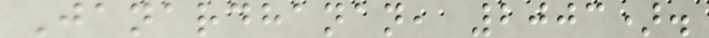Janardhanan, 2003).
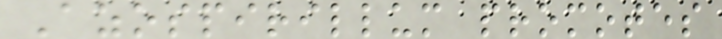Azospirillum promotes
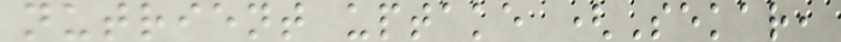nutrient uptake (Sekar,
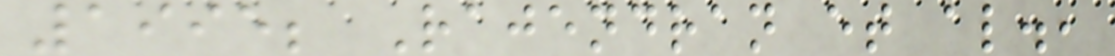1995; Rajendran et al.,
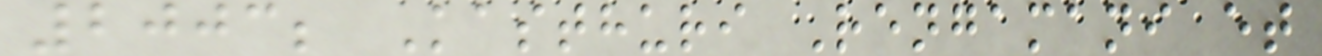2003; Kasthuri Rengamani et
